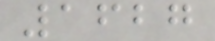1627
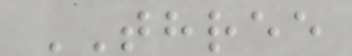THREE
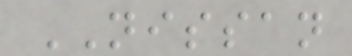NISSAN
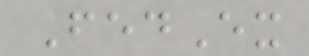FedEx
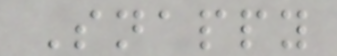Snappy
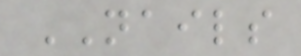NAILS
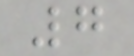7
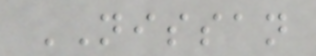NISSAN
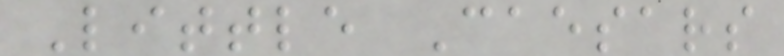Little Caesars
